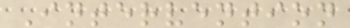Intervention
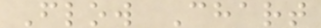Flow Chart
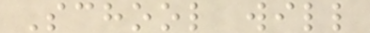School will
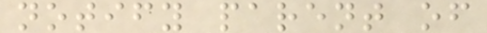notify parent of
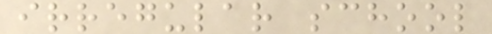irregular school
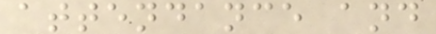attendance and
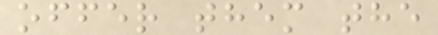offer them the
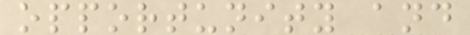opportunity and
